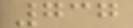737
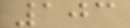103
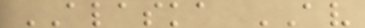ALASKA AV
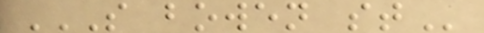S BOWEN ST
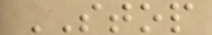STOP
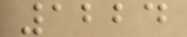1224
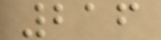216
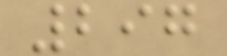297
